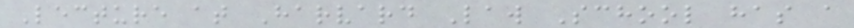Lecture at Harvard Law School has a
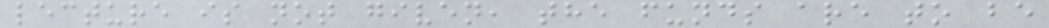lecture is not given, the funds are to be
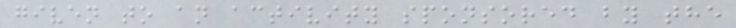given to an activity sponsored by the
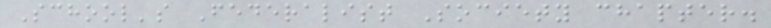School's Federalist Society chapter.
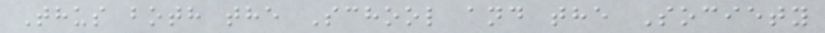Thus both the School and the Society
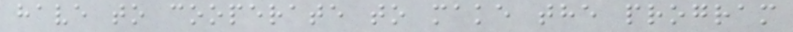have to cooperate to make the program
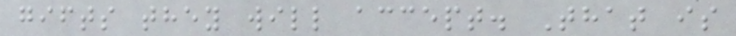gifts they will accept. That is
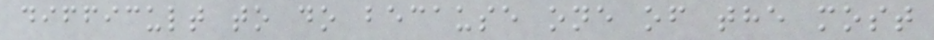difficult to do because one of the most
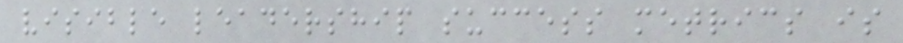visible leadership success metrics is
